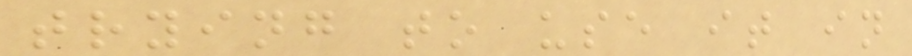trying to use it in
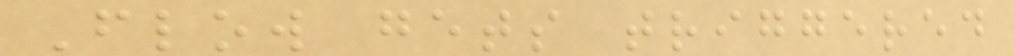Flow gets triggered
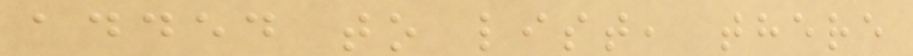added to list, there
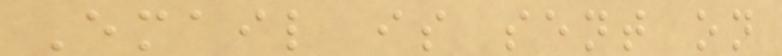Email is sent on
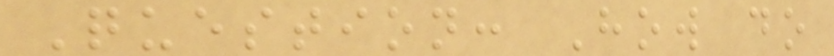Question: How do
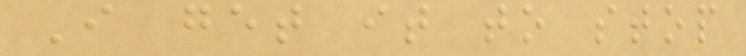I get it to stop
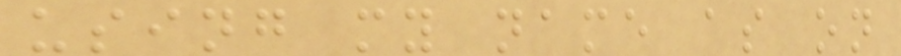using my name as on
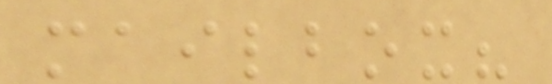mailbox?
